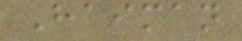Haiman
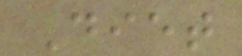Diet
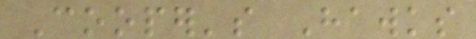Cooper's Hawks
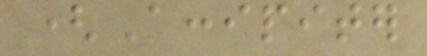(Accipiter
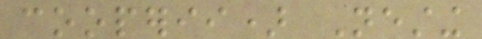cooperii) Nesting
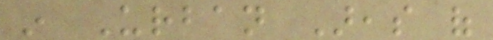in Urban Areas of
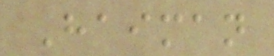Haiman
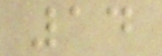14
